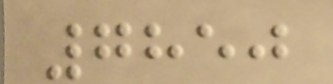7850
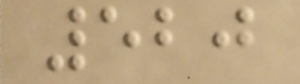520
